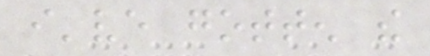i've gotten the
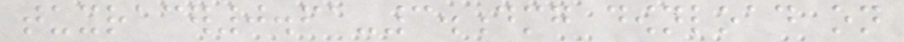tuxracer0.61-3.dmg download on
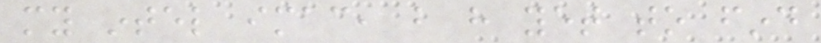my intel imac, but have yet to find
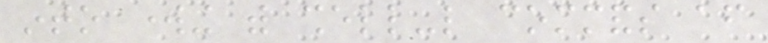into working with shell-like commands after
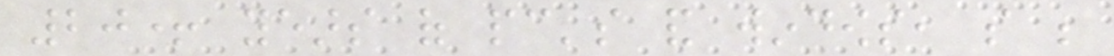20+ years of pc's and windows, so be
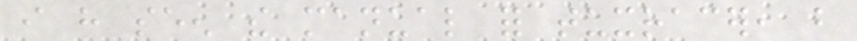i have seen the manual for tuxracer, but
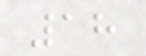18
